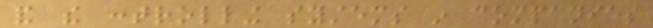and the controlling systems in companies
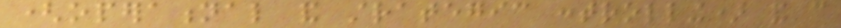(operational and strategic controlling) and can
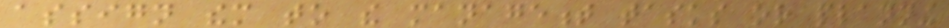assign them to the management tasks or planning
